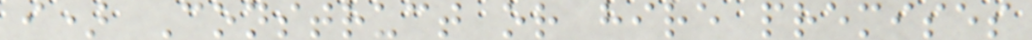i) Construct or hire premises
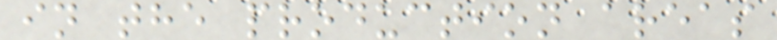in the production areas
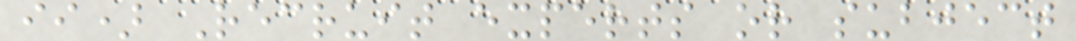ii) Recruit experts or subject
